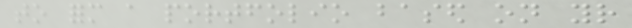to form a portfolio based on your
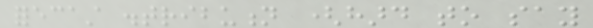forecast distribution (hard to say
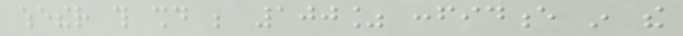whether this should be 100% confidence in the
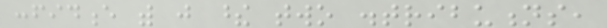confidence with just these two distributions,
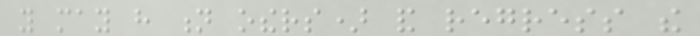you may have n others) and regress the
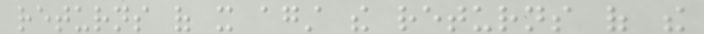returns of it against the returns of the
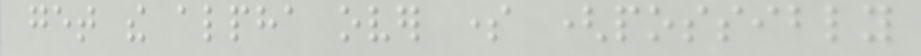get the alpha over some (possibly
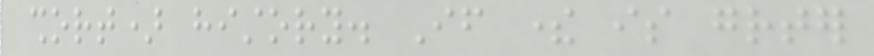short) history. If there is greater
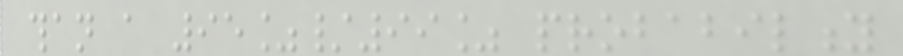than a 95%/99% probability
